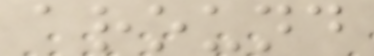around
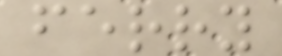ferry
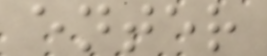enter
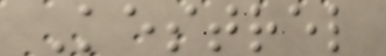Kestrel
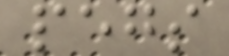pegs
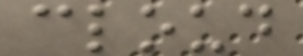cloud
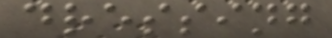dressing
